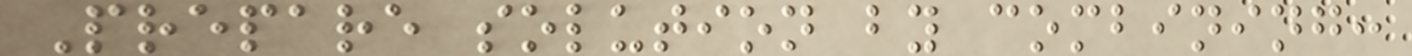Prepare solution by combining:
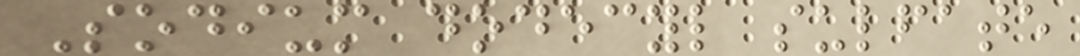Sodium dodecyl sulfate
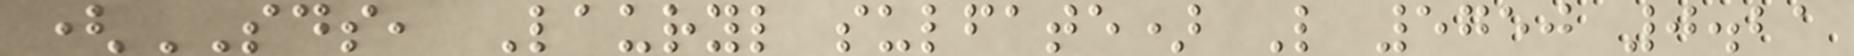(SDS, Lauryl sulfate) L 5750 0.21
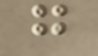g
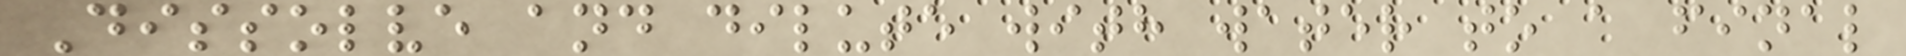Dissolve and dilute with water to a final
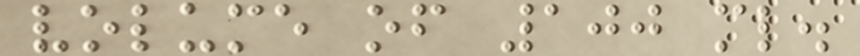volume of 100 ml.
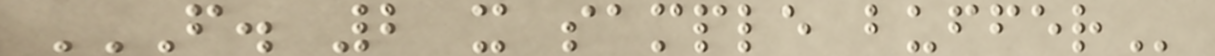F. 2 X SAMPLE BUFFER
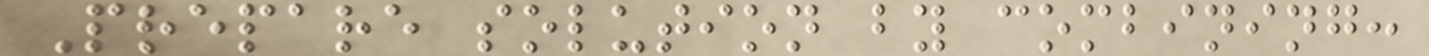Prepare solution by combining:
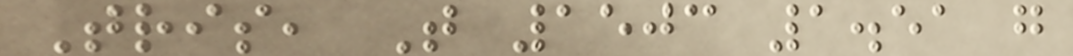Tris, T 1503 1.51 g
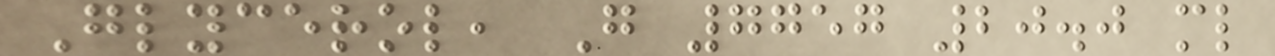Glycerol, G 7757 20.0 ml
